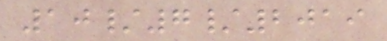10/7/2019
